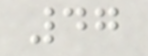47
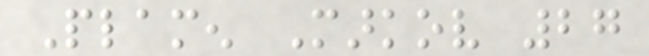Plamen Markov 27
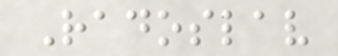Radoslav
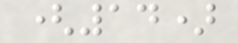(14)
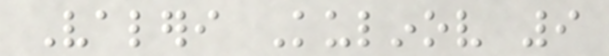Valeri Kulinov 9
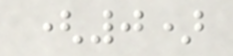(0)
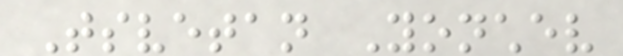Tsvetan Yonchev
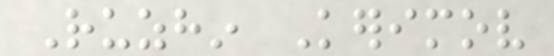Ruzhin Kerimov
